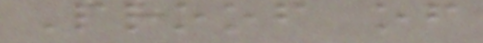Proof of
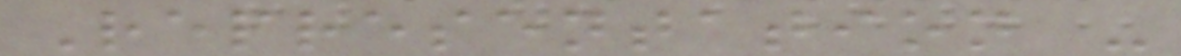Representation -
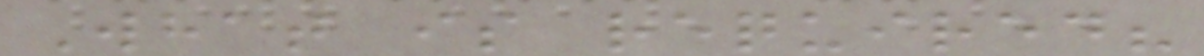What is required?
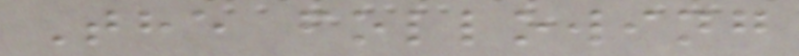The following
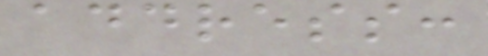address:
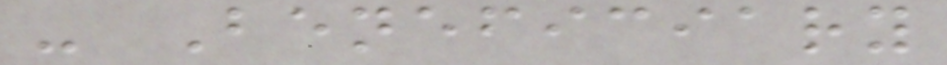- Beneficiary
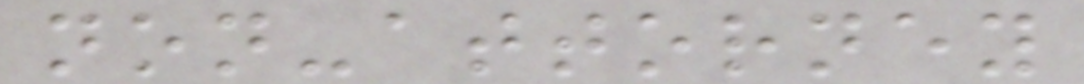non-attorney
